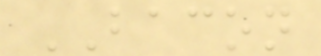BACON
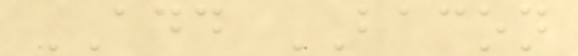ADD BACON
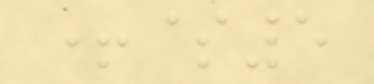+$5
